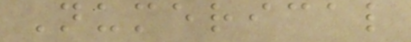Numerical
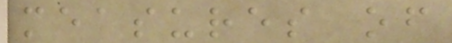measures of
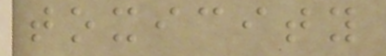toxicity
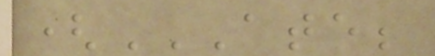(ATE;
